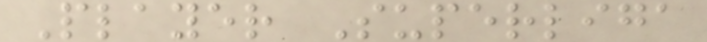Player Superliga
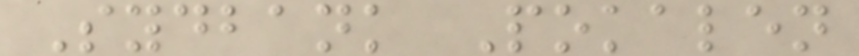Sydbank Pokalen
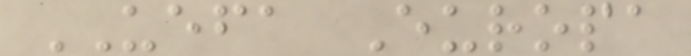UEFA Europa
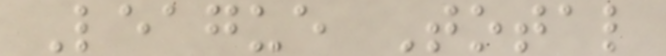League Total
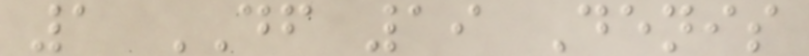1 DF 19 Denis
